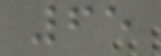65
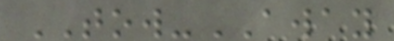TOW-AWAY
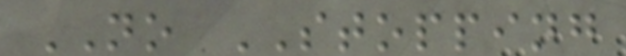NO STOPPING
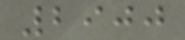2900
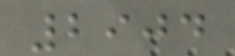2904
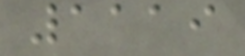1119
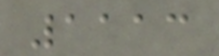1113
